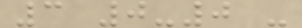3 0-0 -
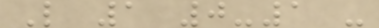L 1 0-1 -
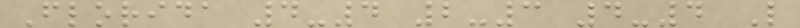Florida 4-4 2-3 4-4 L
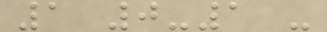1 0-1 -
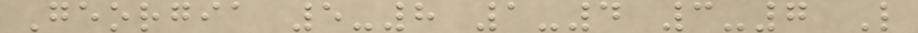Georgia 5-8 1-4 3-7 L
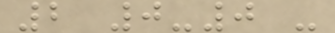2 0-0 -
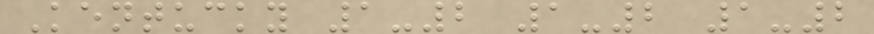Kentucky 1-2 1-2 1-2
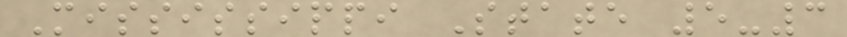Mississippi State 5-3
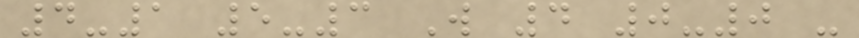4-1 5-3 W 4 0-0 -
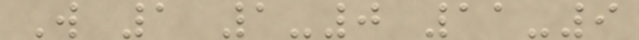W 1 1-0 11-9
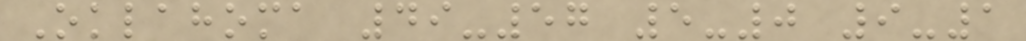Oklahoma 49-57 5-0 9-1
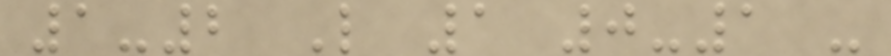1-2 L 1 0-1 -
